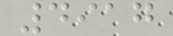4917
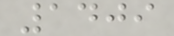1409
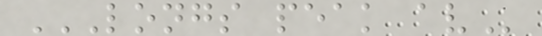LONGS PEAK AV
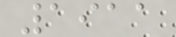1911
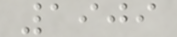1909
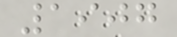1907
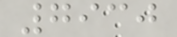7930
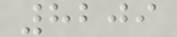8209
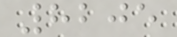8205
